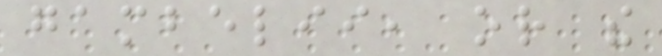gambelii, or the
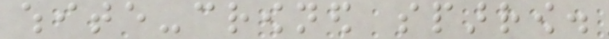white-crowned sparrow.
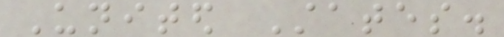United States.
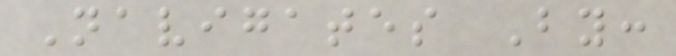Navigates By:
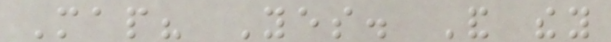Map? Yes. And they
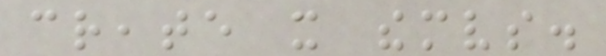create it themselves.
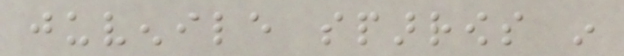juvenile sparrows in
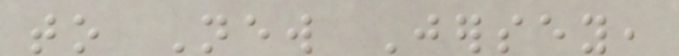to New Jersey,
